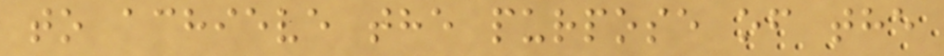to achieve the purpose of the
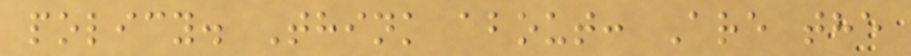policy. Think about: Are the
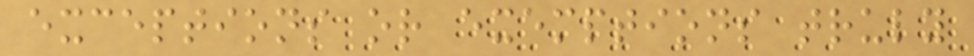exceptions or exemptions truly
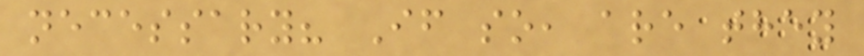necessary? If so, are they
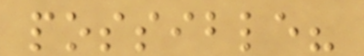possible?
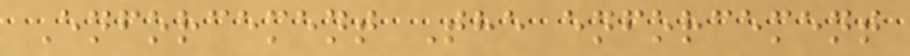Enforcement The enforcement
